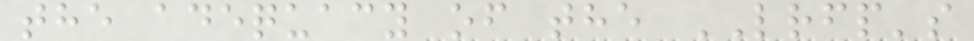the adequacy of the LRFP's
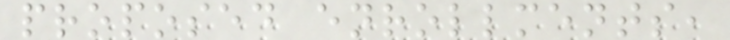proposed enrollments,
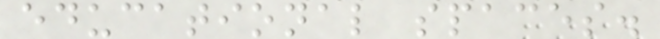educational spaces.
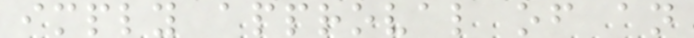imply approval of an
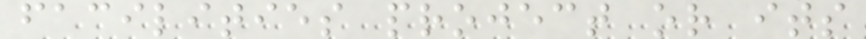facilities project or its
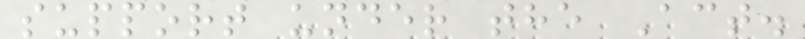support under the Act.
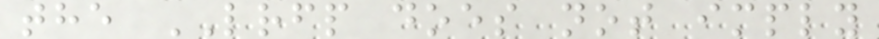the LRFP does not imply
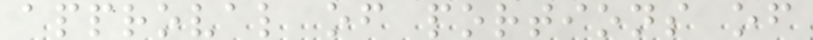approval of portions of
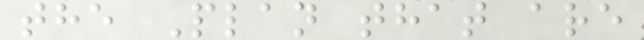the Plan that are
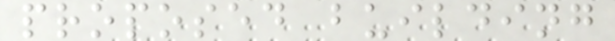proposed building
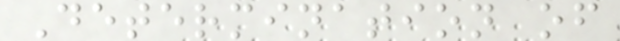Determination of
